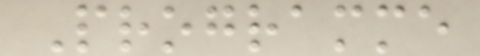Programme
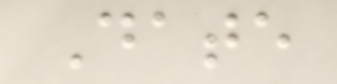Date
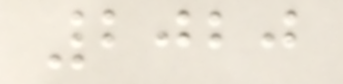2020
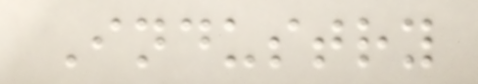Industry
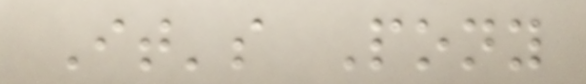It's Pony
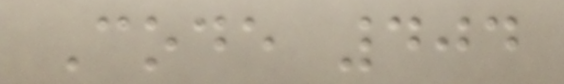Code 404
